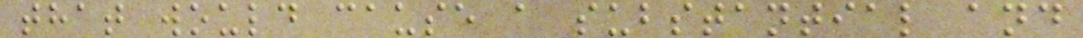that would cause a substantial and
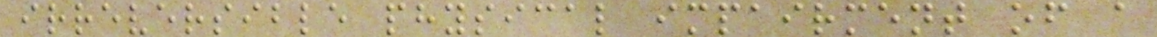irreversible physical impairment of a
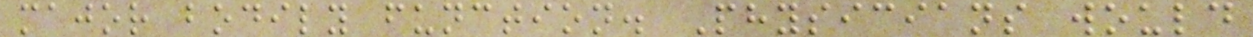major bodily function. Physicians would
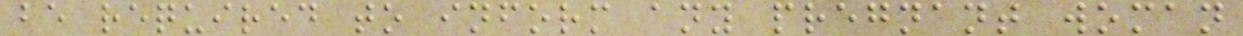be required to inform any pregnant woman
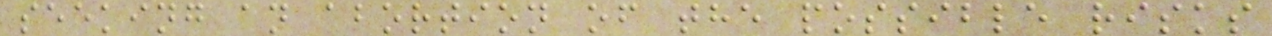seeking an abortion of the possible risks
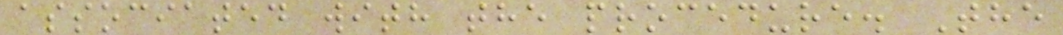associated with the procedure. The
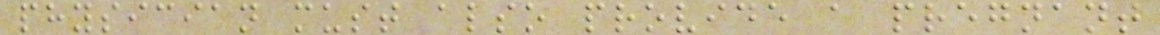physician must also provide a pregnant
